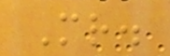Mr.
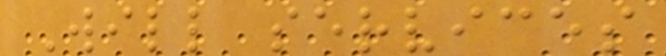Will services
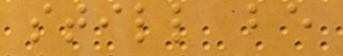still be
